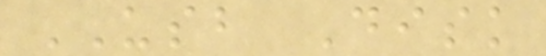USB Disk
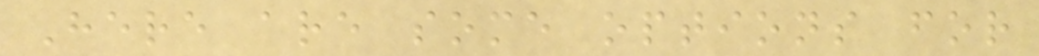Here are some options for
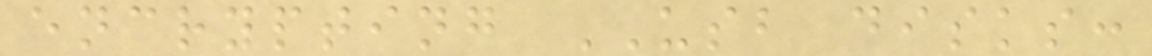encrypting USB disks:
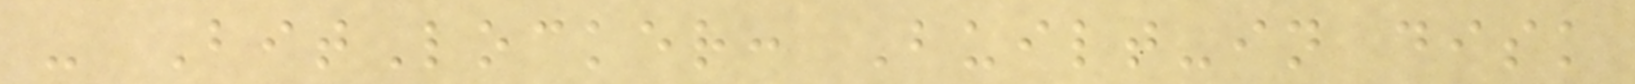- BitLocker: Built-in disk
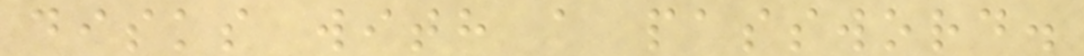disks with a password.
